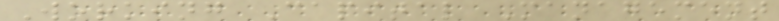Working Capital Management
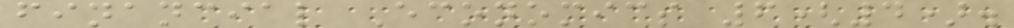financial Economics 6(4).
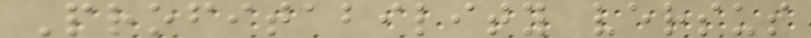Profitability versus
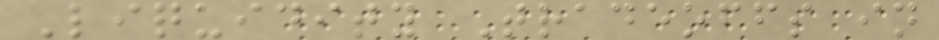Liquidity Tradeoffs in
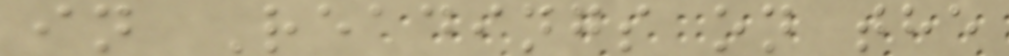in Readings on the
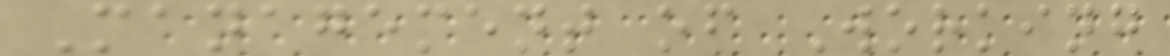Management of Working
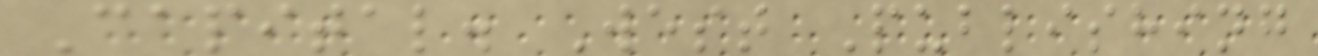Capital. West Publishing
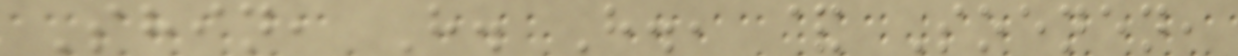Shin, H. H., & Soenen,
